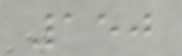150
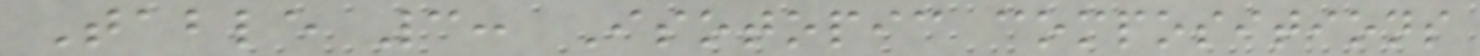Table 3: Isotopic compositions
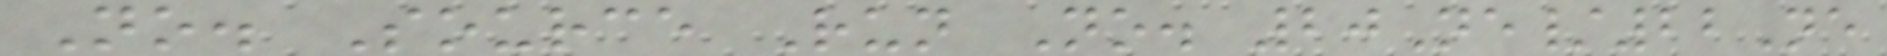No. Source Run No. 20Ne/22Ne
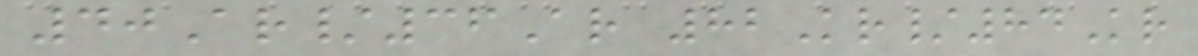40Ar/36Ar 82Kr/84Kr
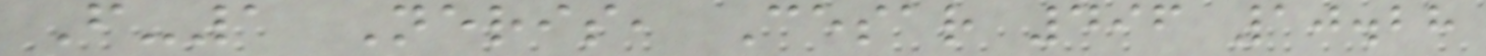F-1 Neris, Cesar 496 10.28
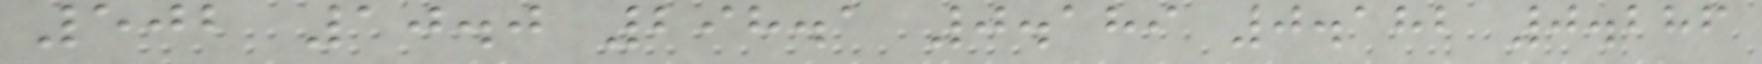502 10.0 298.1 0.189 0.182 0.286
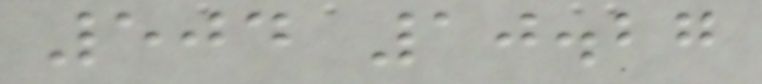504 10.27
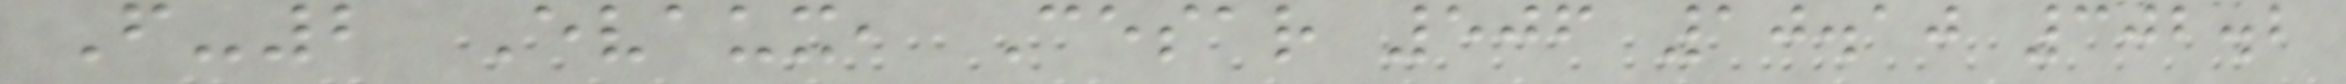F-2 Evaux, Cesar 506 10.10 302.2
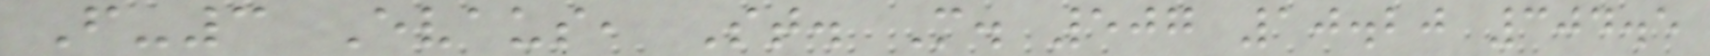F-3 Evaus, St. M. 507 10.20 304.5
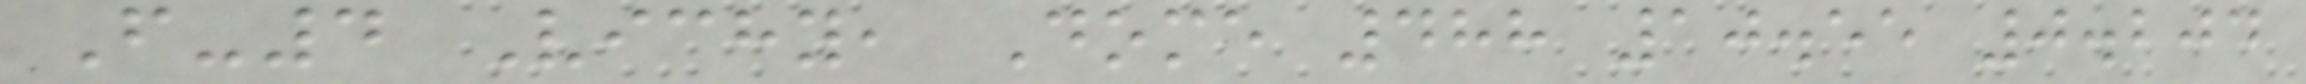F-4 Vichy, Dome 488 10.55 0.204
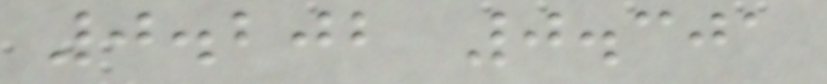0.202 0.301
